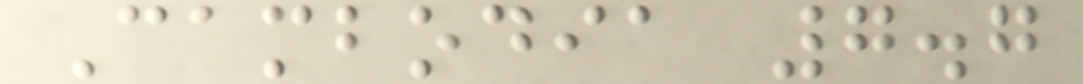Cambodia 7.7
